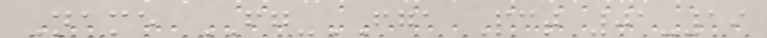Name FG-FGA Pct 01-19
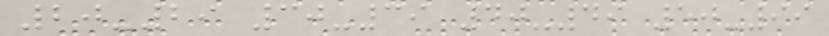20-29 30-39 40-49 50-99
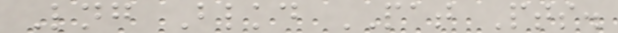Lng Blkd PAT Pts.
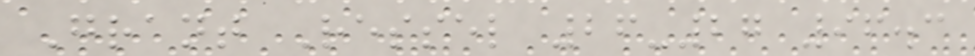Grant Ressel 26-27 96.3
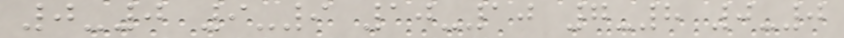0-0 9-9 10-10 7-8 0-0
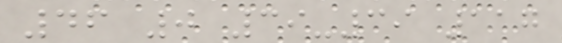46 0 39-39 117
